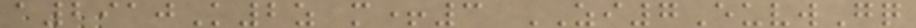a2910K2z m+3 ZI7EuvwGq
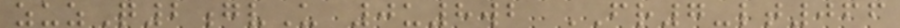zuzQ2gvU 0u8wb FR7-lt066
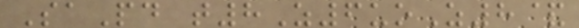SaPd t8Z6uoZ8&
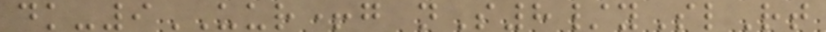dk-9UUR+g nS8/ySlRt
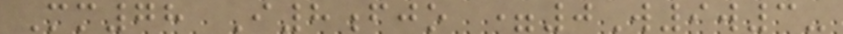Mm78 I8fjo =0W9w3-
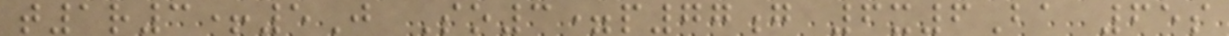t1r3+5J So3=p77g 6x6Ba 65s
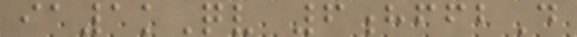ia1kQv 6hffbD
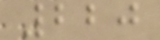220
